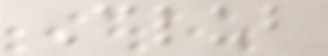Club
